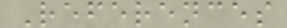References
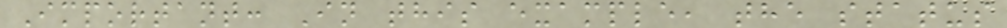Important: In this example, the status
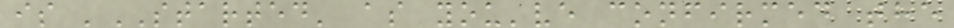is 'STARTED' as you've confirmed the
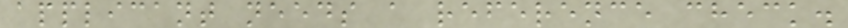applicant needs a reference check.
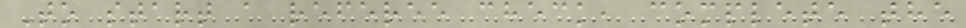To start a referee check, complete the
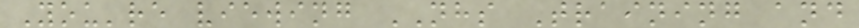You're viewing NHS Training and
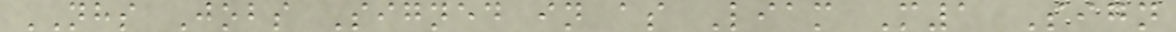NHS Jobs Signed in as Liam M1 Sign
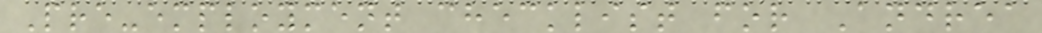Pre-employment checklist for Andrea
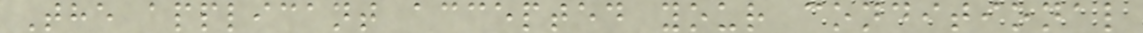The applicant accepted your conditional
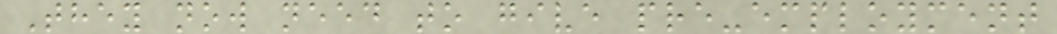They now need to give pre-employment
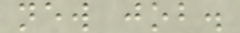new job.
